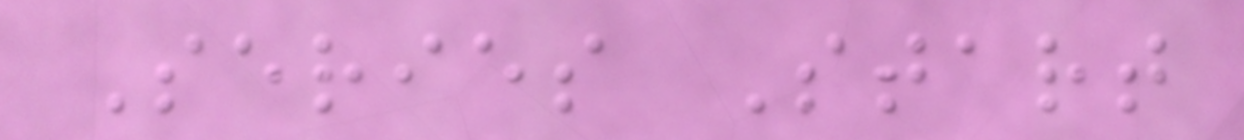Series Start
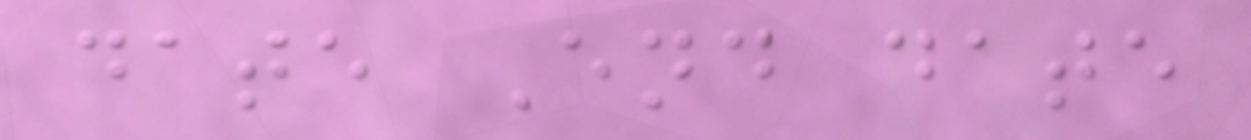date End date
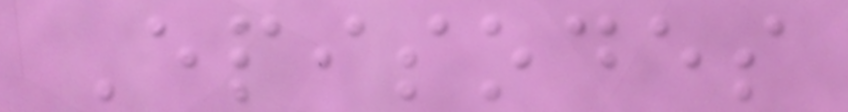Episodes
